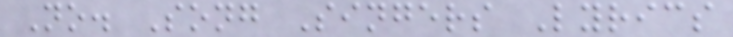No. Song Singers Lyrics
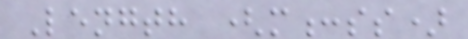Length (m:ss)
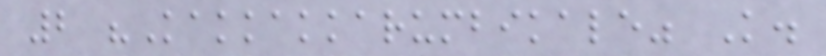2 "Kakkakkarumbikale" K.
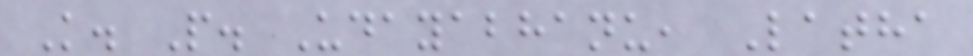K. P. Udayabhanu, Latha
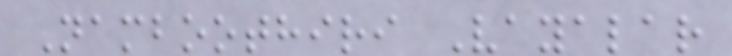Namboothiri Vayalar
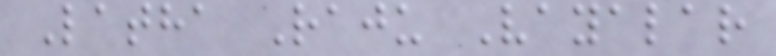Latha Raju Vayalar
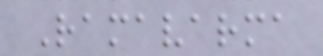Ramavarma
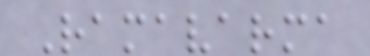Ramavarma
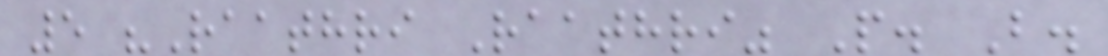5 "Raathri Raathri" P. B.
